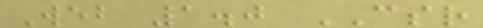Web 1.0 CSR
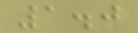1.0
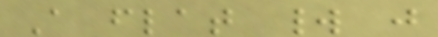A flat world just
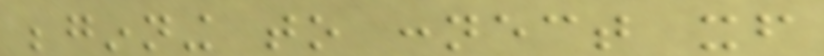beginning to connect itself
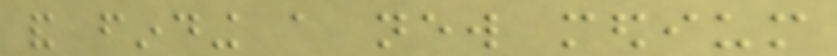and finding a new medium
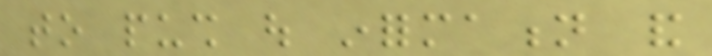to push out information and
